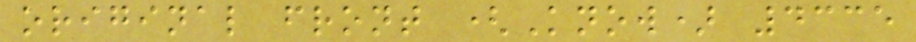original front (Know) 4335
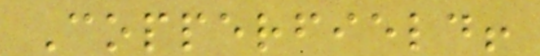Copperfield!
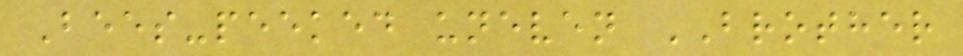Bees-peeked uneven BROTHER
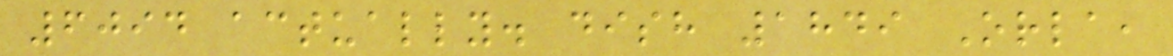6094 actually. dish 1849 Orla,
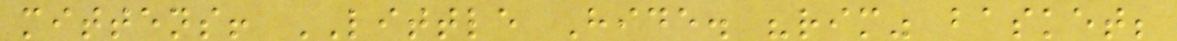mittens! LITTLE Hide. "rim" basket;
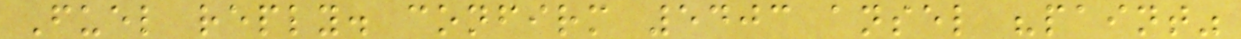Fuel reply. confirm 5403 ansel "paint"
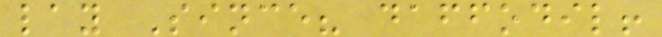lay Since? daffodil!
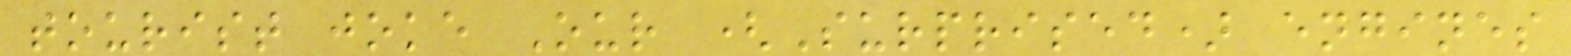tourist joke Our (Surprised) engines
